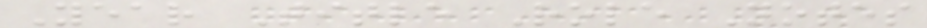Year Title Role Notes
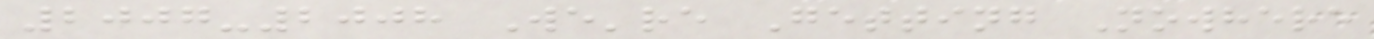2007-2008 We're Getting Nowhere
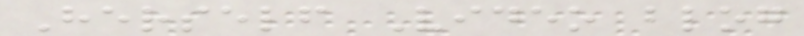Herself Video blog
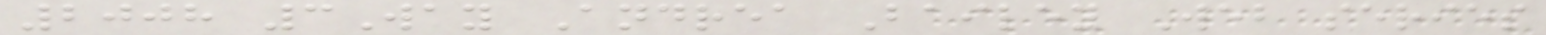2008 3Way Andrea Bailey Web series
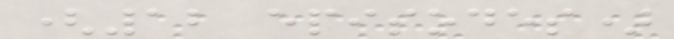(12 episodes)
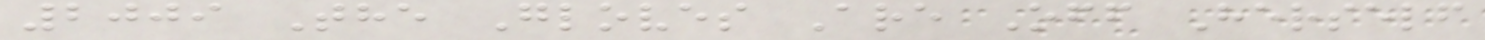2009 The Gloves Are Off Herself
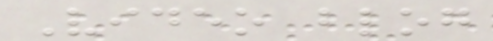Video blog
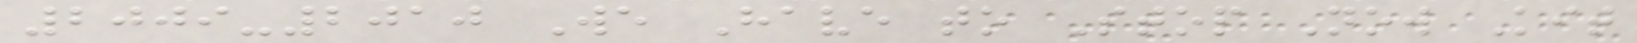2009-2010 We Have to Stop Now Kit
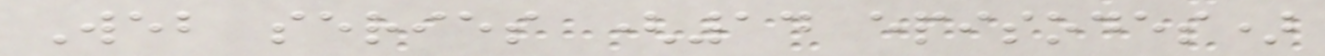Web series (14 episodes)
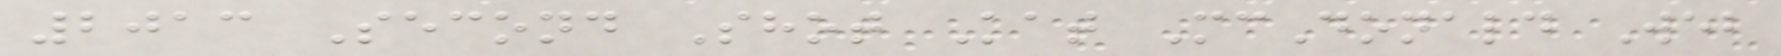2013 Second Shot Kat McDonald Web
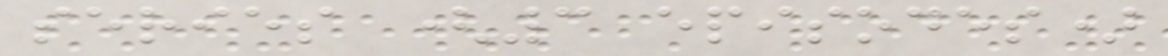series (3 episodes)
